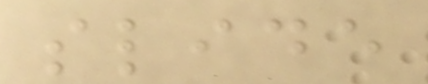slide
